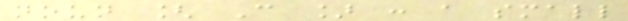noun [ C ] : a small
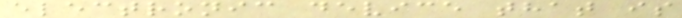electronic device that is
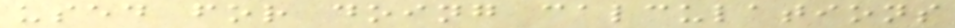used for doing calculations
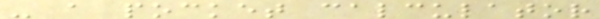- a pocket calculator
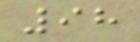98
